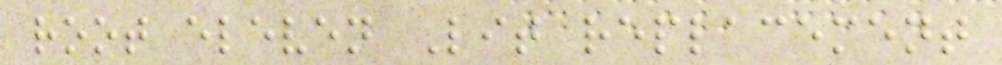root eleven Lit replacement
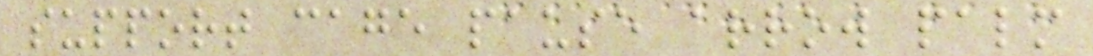support cage pause arrow palm
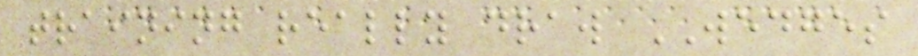training really draw WEDGES
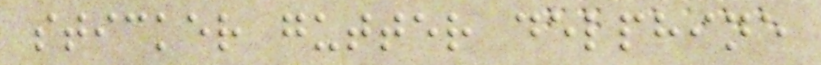sticker gutter delphine
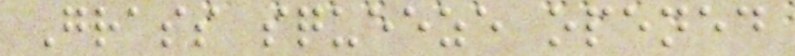Grass squeeze opened
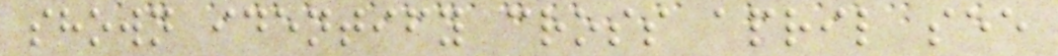shown identify cross april see
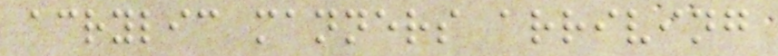acrylic manners arriving
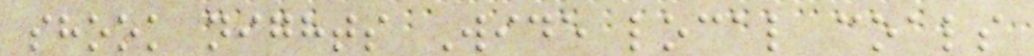shook nights Wide local coals
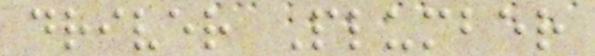driver Plumber
